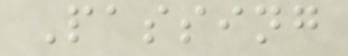Passing
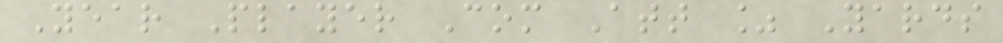Year Player Com Att % Yards
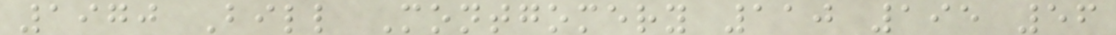1970 Bill Montgomery 110 195 56
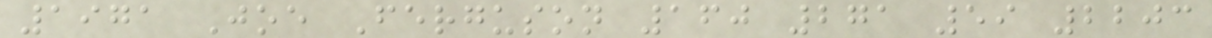1971 Joe Ferguson 160 271 59 2203
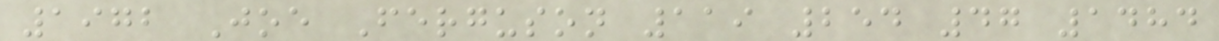1972 Joe Ferguson 119 254 47 1484
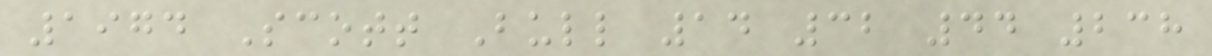1974 Scott Bull 14 32 44 238
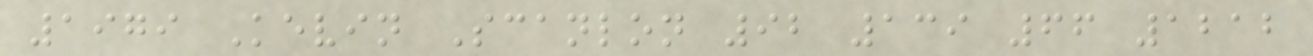1979 Kevin Scanlon 92 139 66 1212
